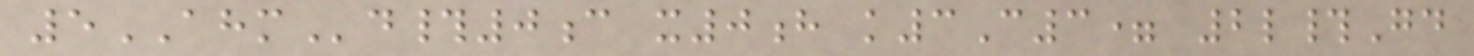5AHMd#0c x0h k3C3= 2l#Gd
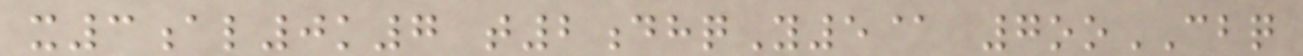x3al0k7 t2dhqY5@ 7ooCBQ
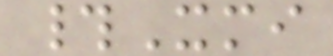#Xmi
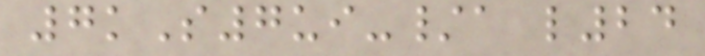7kS7ui-/a l24
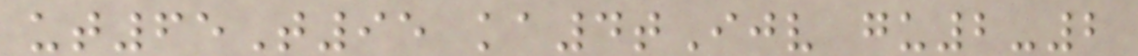ut65T95 ka4tIjv gu2-2
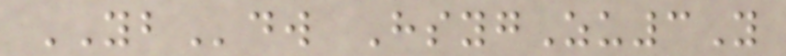YBdw HsygZu3Y
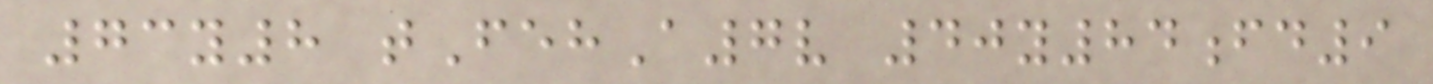73y8 tFehA7v 40y84fd9
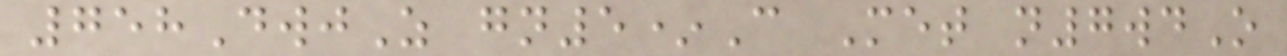758DwjZ gn5*C Met n7wdO
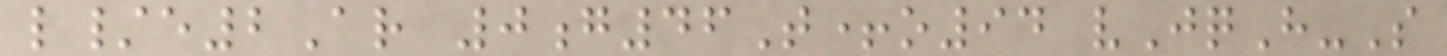l/e2Ar 0g46T+o94 vJqH-S
